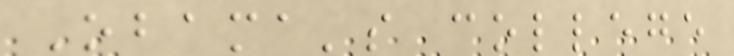Obama's college
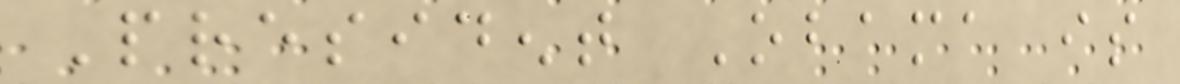President Obama is
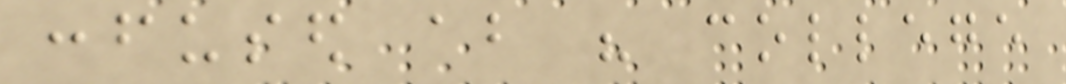confused about his college
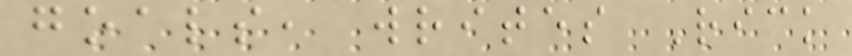goals, writes Rick
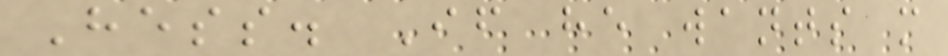Hess. If he wants more
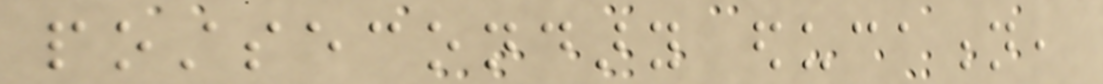postsecondary education,
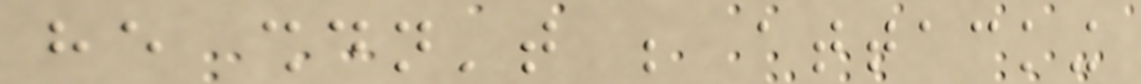he shouldn't be attacking
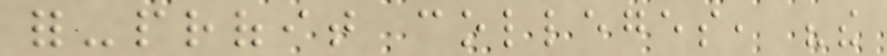for-profit colleges, "the
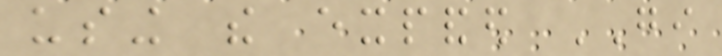using the expanded GI
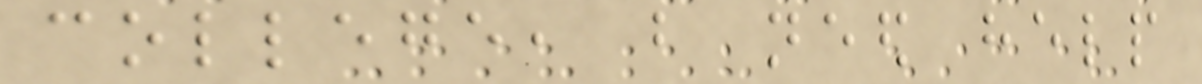college, but need help
